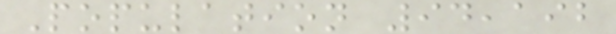Population 94,192
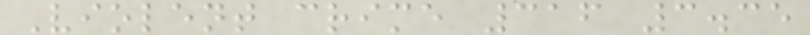Violent crime 316 3.35
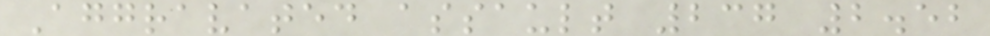Aggravated assault 237 2.52
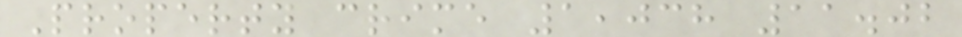Property crime 1,038 11.02
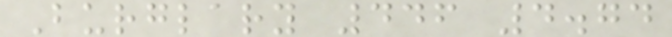Burglary 446 4.74
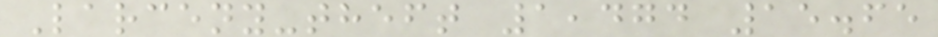Larceny-theft 1,474 15.65
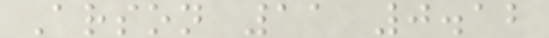Arson 11 0.12
